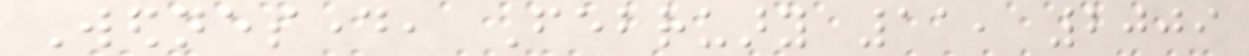Wednesday, February 11, 2009
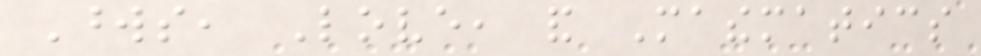Words, Love, and Mathematics
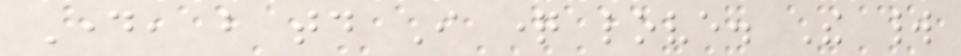Day, but today I question love. The world
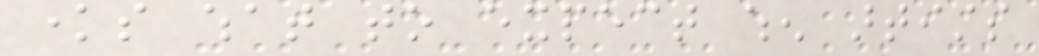knows what to expect when artists
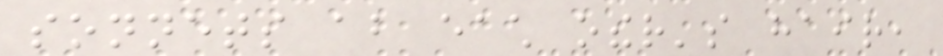sonnets about each other's hair,
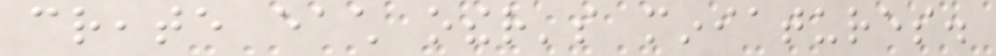create each other's miniatures.
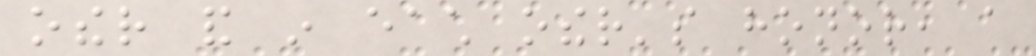other and in each other's honor, a
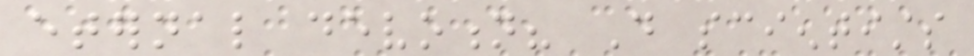eternal devotion? Do scientists
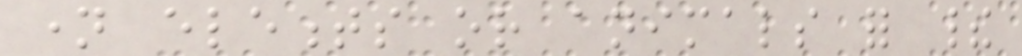name elements or animals for their
